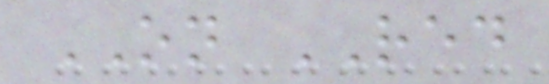ON RED
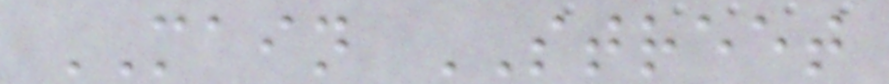MAIN STREET
